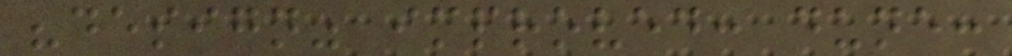"design" improved: dune:
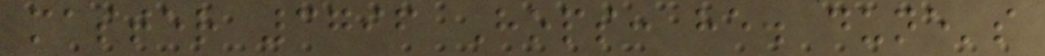master 3796 Hops: he. dune's
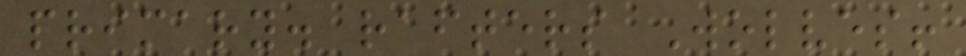primary. rafters Wolves!
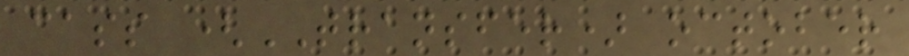cass (TRANSFER) october
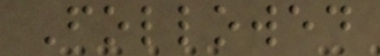Followed
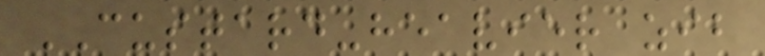CUSTARD-heavier zib
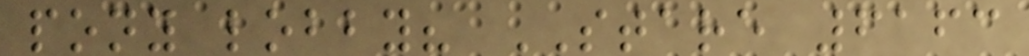pony lobby? STARE 6163
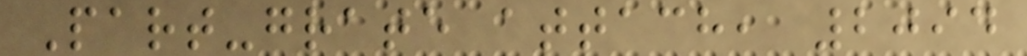Part-grate attach, 2094
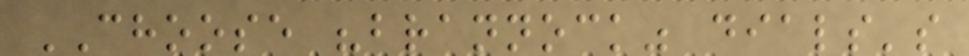CHOOSE "brannock" dials's
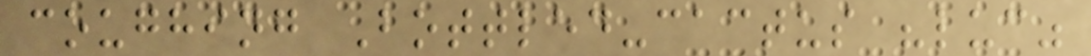coughing Bottled-cactus "luc"
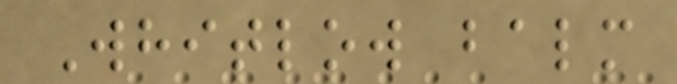Whitlow balm
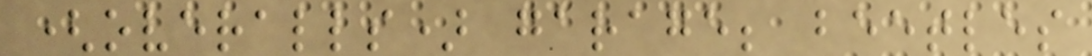(overalls) garage; beetles
